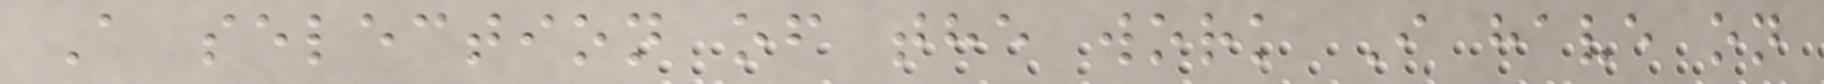A selection of the work I have on
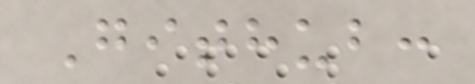Github:
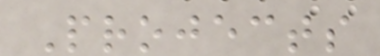Projects
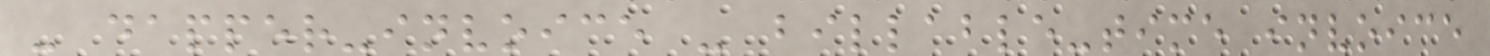- dapper-invoice - billable-time invoice
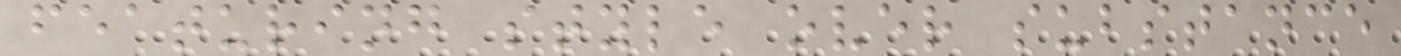featuring style over substance
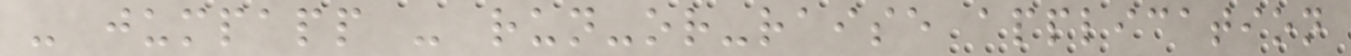- jumpapp - run-or-raise application
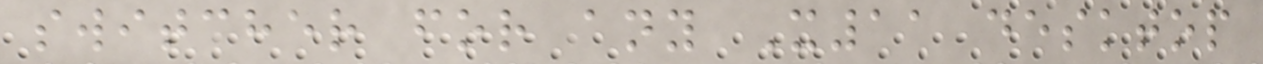switcher for any X11 desktop
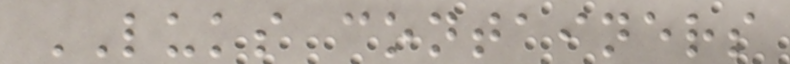LUKS containers
